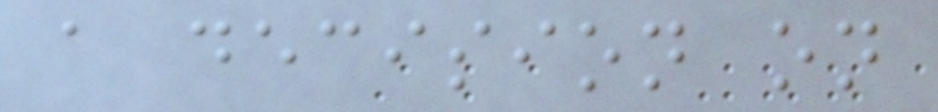a decision on
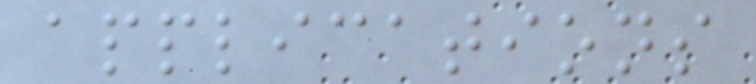applications
